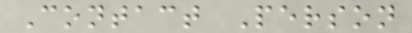Contact Person
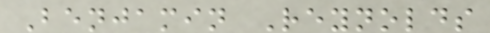Benjamin Reynolds
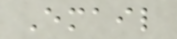Email
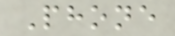Phone
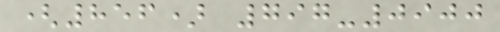(856) 797-0900
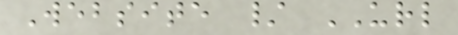Website / URL
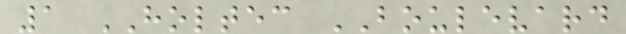1 HOLTEC BOULEVARD
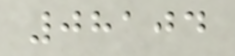08104
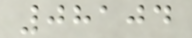08104
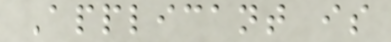Applicant is
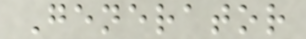Generator
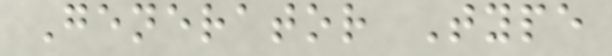Generator Type
